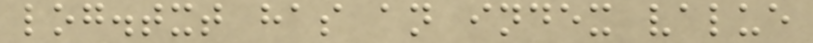log.txt has an index value
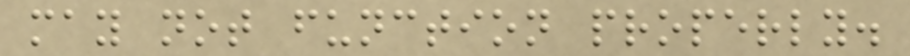may not function properly.
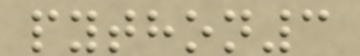python3
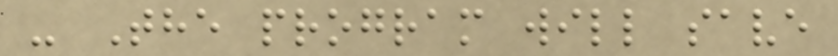- The program will save
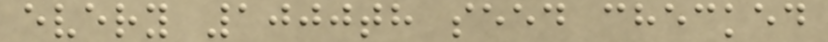every 1000th seed checked
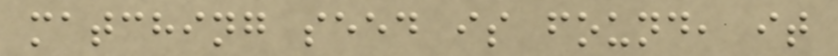matching seed is found, it
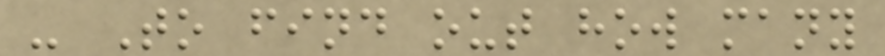- To find out how many
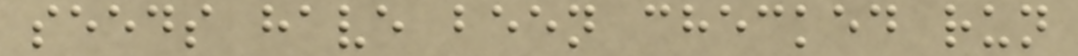seeds have been checked run
